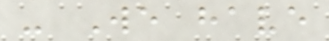- We have
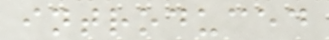introduced
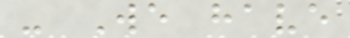- We have
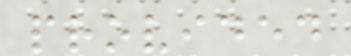provided
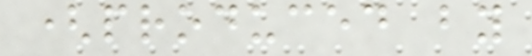(produced by
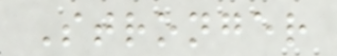Stronger
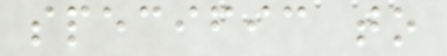specific to
